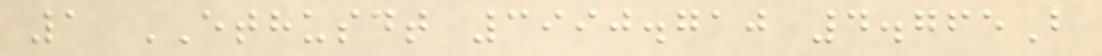1 ETHUSDT 3990.710 4.765B
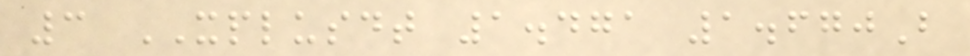3 XPLUSDT 1.471 1.670B
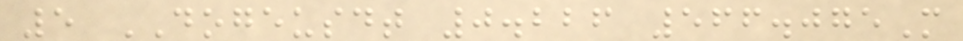5 DOGEUSDT 0.226 566.075M
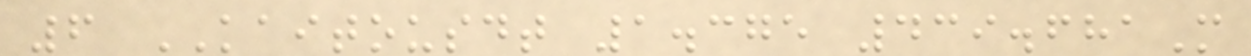6 KAITOUSDT 1.375 439.681M
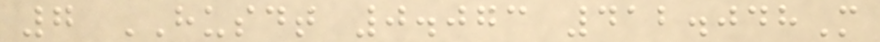7 HUSDT 0.073 412.048M
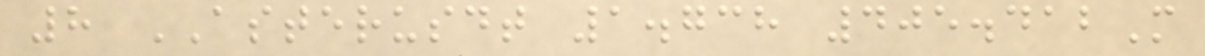8 ASTERUSDT 1.738 405.412M
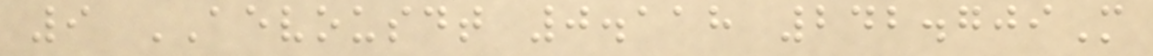9 AEVOUSDT 0.118 242.709M
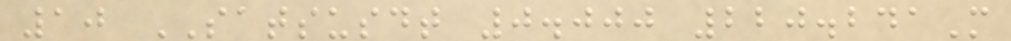10 SATSUSDT 0.000 220.241M
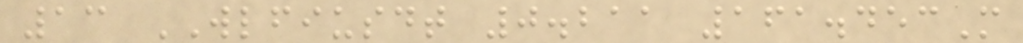13 WLFIUSDT 0.211 161.453M
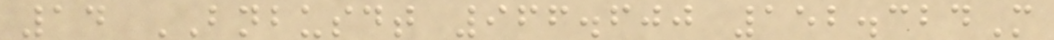14 BNBUSDT 966.600 152.324M
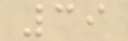39
